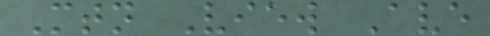Mtn View Ave
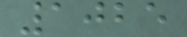1025
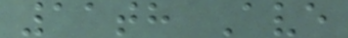11th Ave
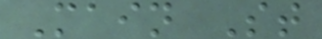Main St
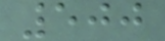500
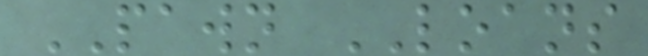PAWN LOANS
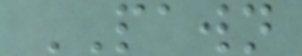PAWN
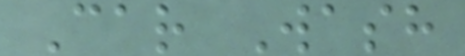Car Wash
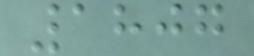1807
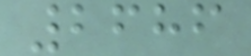2686
